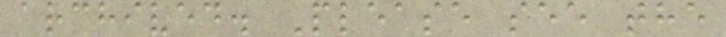archived. Please see the
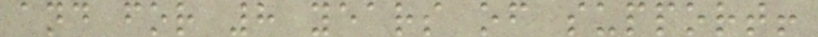and for 8 years of support!
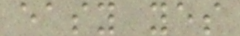easy yes
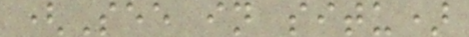(See in situ)
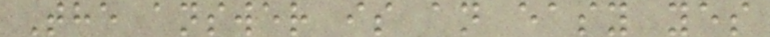The answer is an easy yes
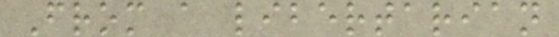From a libertarian
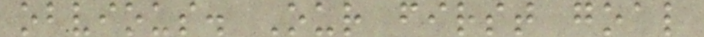obvious. Our first goal
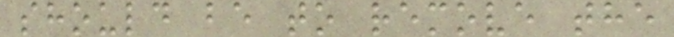should be to remove the
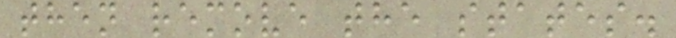then remove the states.
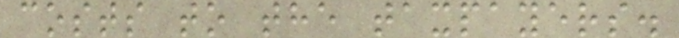costs to the taxpayers.
